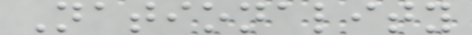Nationality
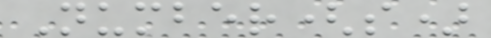Number(s)
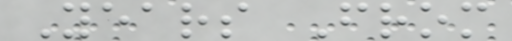Years From
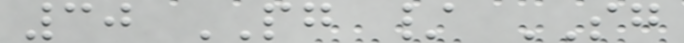30 PG / SG
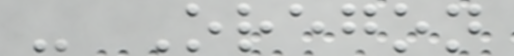- Oregon
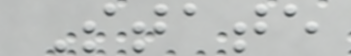State
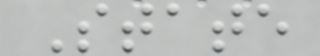State
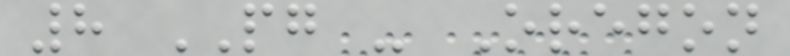8 PG - Oregon
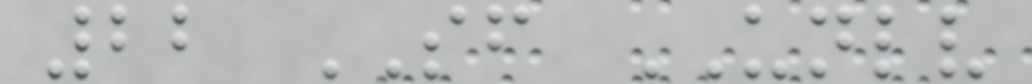22 SF UNLV
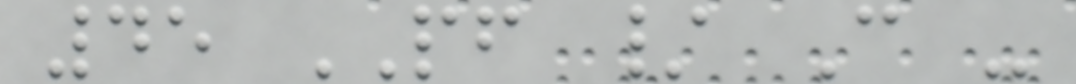45 PF / C -
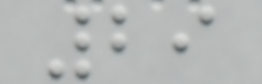29
